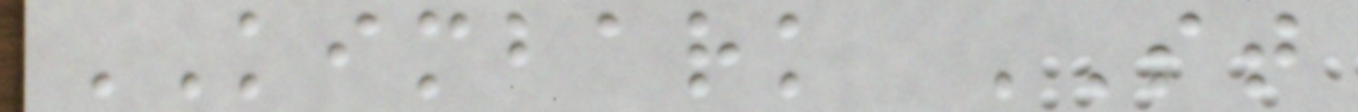KIMBARK ST
